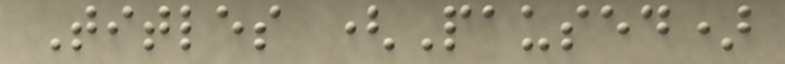Titles (Paused)
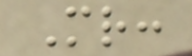Mr:
